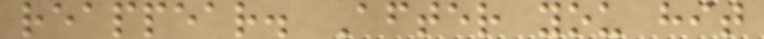reappear. After you hit
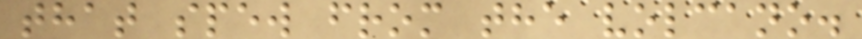that spew from the volcano.
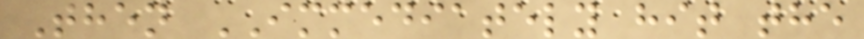Then IMMEDIATELY hit the
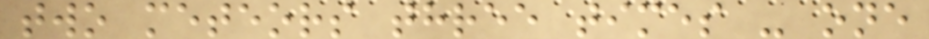two meteors three times - one
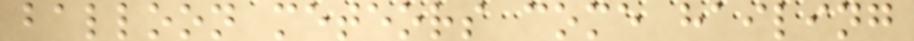balloon meteors come hailing
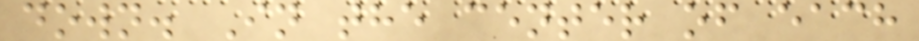down. In the center of each
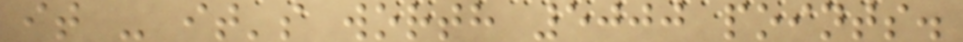it - it's worth 5000 points.
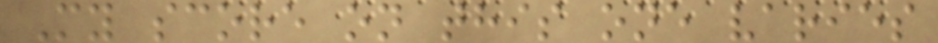My score on this one varies
